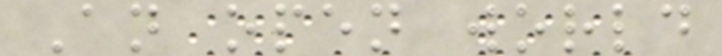An open world
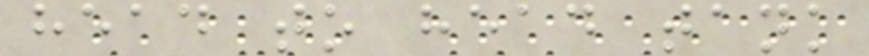head to head tank
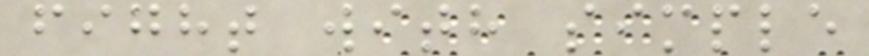fight with simple
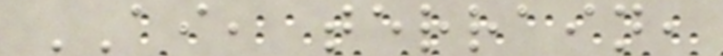AI, terrain,
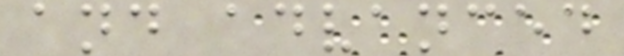and advanced
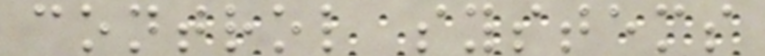control systems
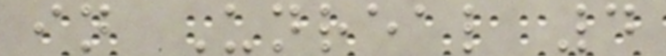in Unreal 4
